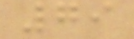79
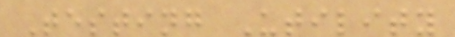Testing Utility
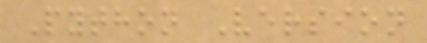Python Version
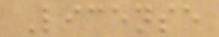License
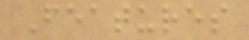Features
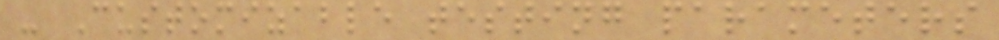- Customizable testing parameters
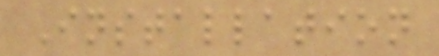Installation
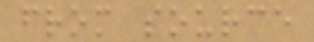from source
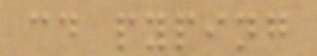cd pyping
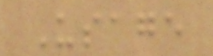Usage
